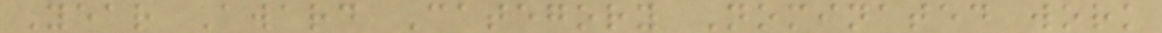Year Award Category Nominated work
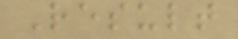Result
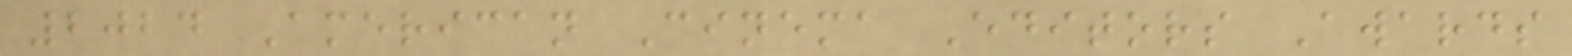2024 American Cinema Editors Awards
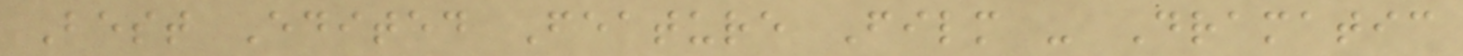Best Edited Feature Film - Dramatic
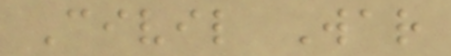Civil War
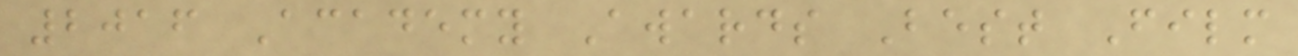2016 Academy Awards Best Film
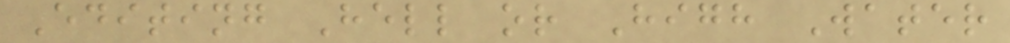Editing Hell or High Water
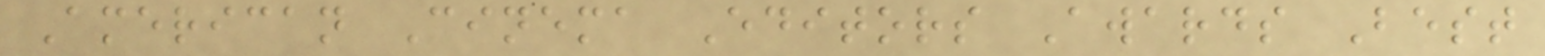American Cinema Editors Awards Best
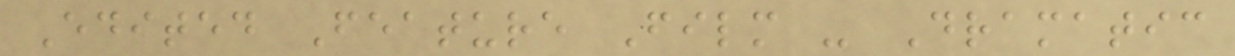Edited Feature Film - Dramatic
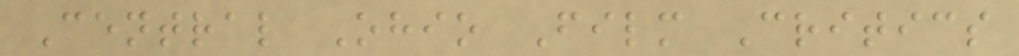Central Ohio Film Critics
